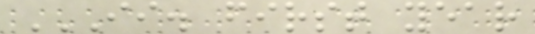II. FIRST YEAR
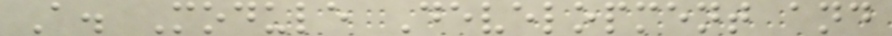A. Module Development and
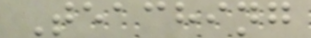Teaching
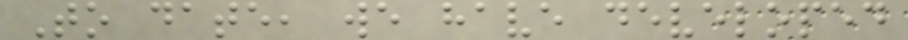To date, we have developed
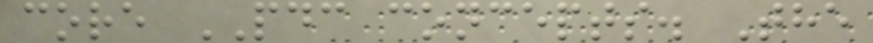core PDC concepts. The
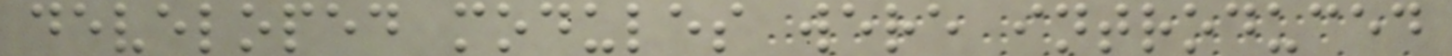developed modules were introduced
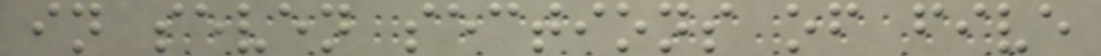in seven sections of five
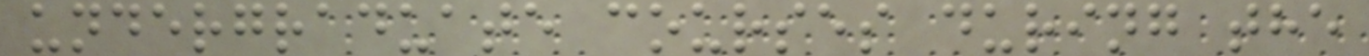undergraduate courses during the
